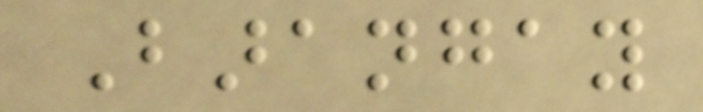Barangay
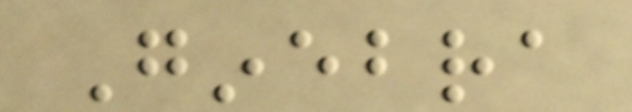Ginebra
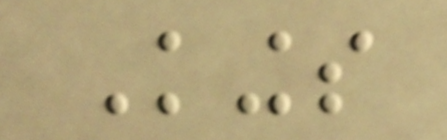Kings
